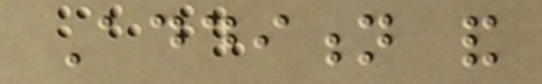Addition and
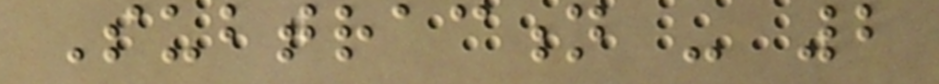Subtraction - 2
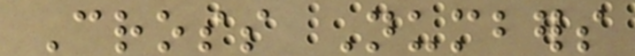Cross Numbers
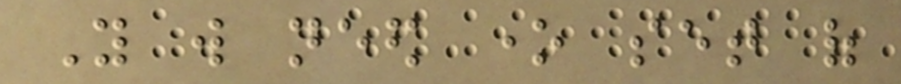You will need one set of
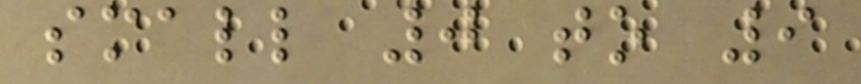small 0 to 9
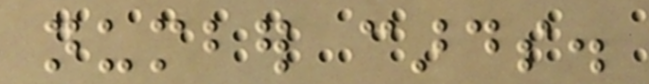number cards.
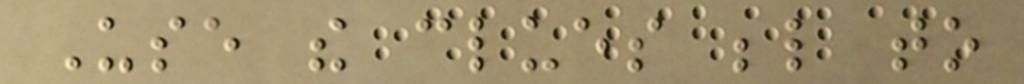Use the clues below to
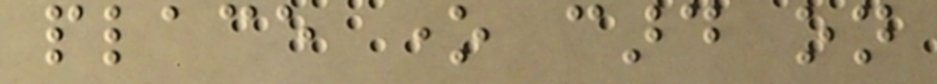place one card on
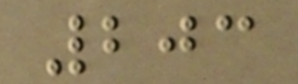203
